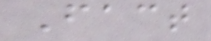Fact
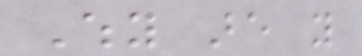Why are you
